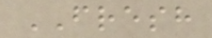FRESH
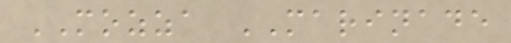MOZZA MARINADE
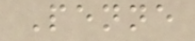Penne
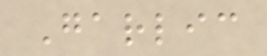Garlic
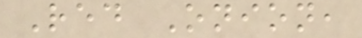Red Onion,
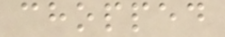chopped
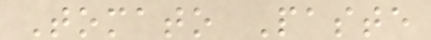Tomato Paste
